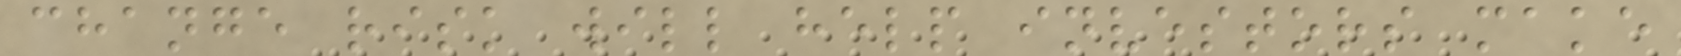change risk will help investors make
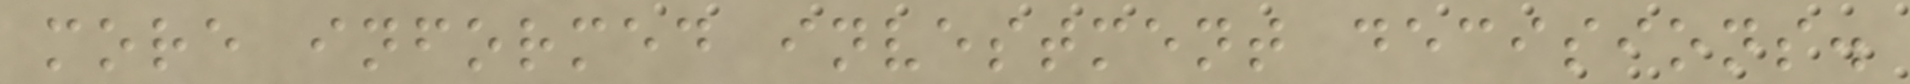more informed investment decisions.
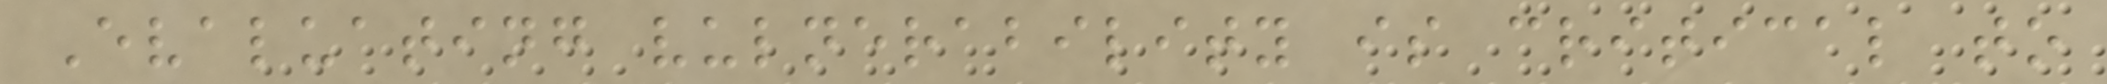Evaluating vulnerability is critical to
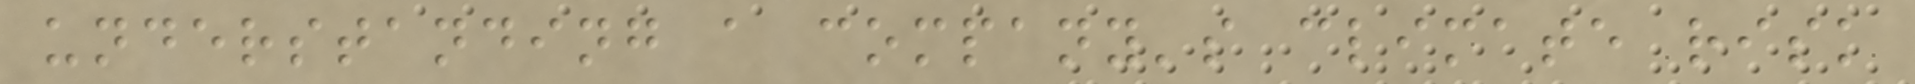understanding a company's climate risk
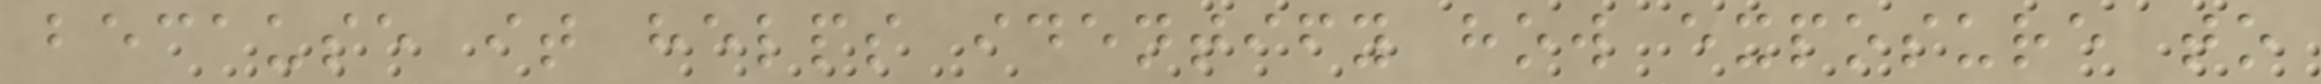because it helps identify how exposure to
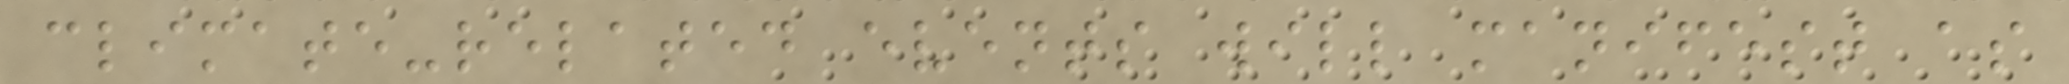climate-related events will manifest as
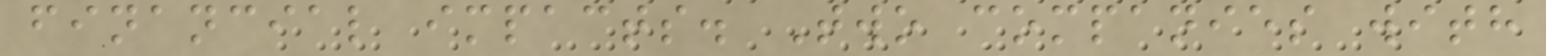financial impacts. Two companies with
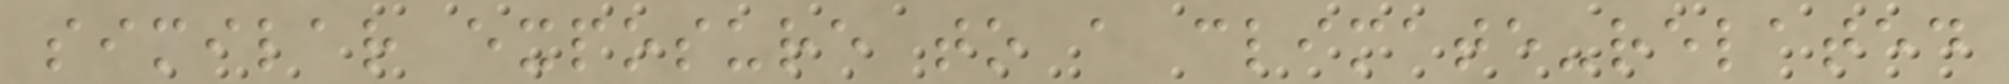similar exposure to a climate-related
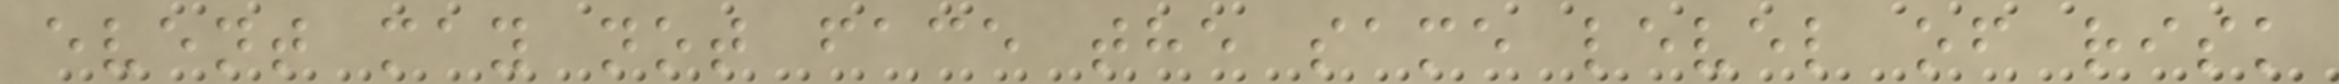event may not face the same level of risk
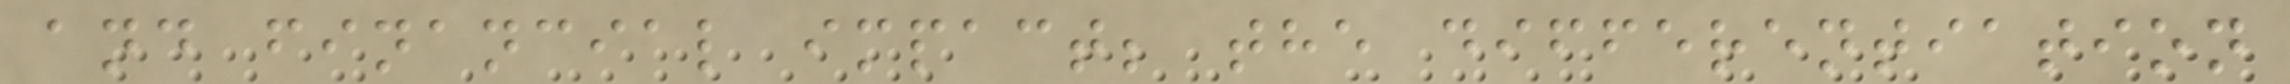and financial impact; the differentiation
